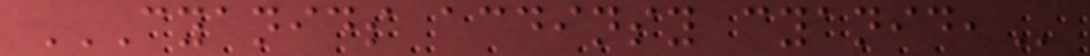CYANIDS ACDINSY CYANID,
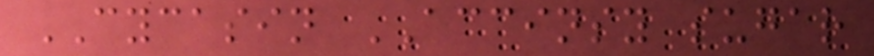CYCASIN ACCINSY sugar
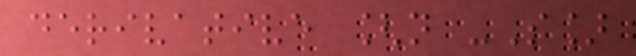derivative [n -S]
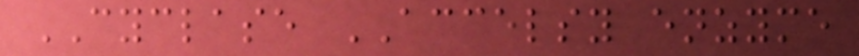CYCLASE ACCELSY enzyme
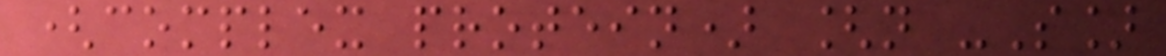(complex protein) [n -S]
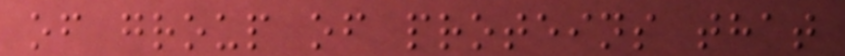of group of proteins that
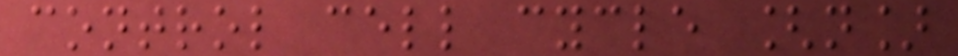control cell cycle [n]
